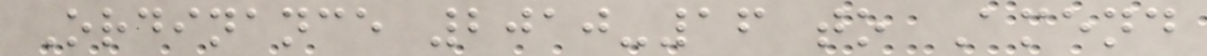Ordinance 2010-16 to Amend
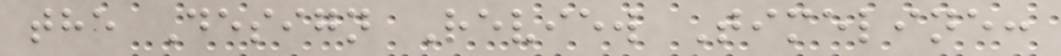the Design Review Timeline:
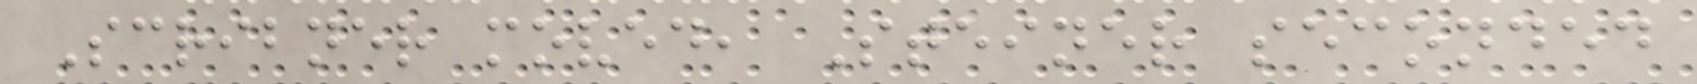Scribner moved, Steiner seconded
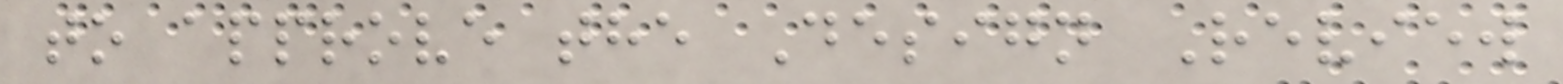to approve the Design Review
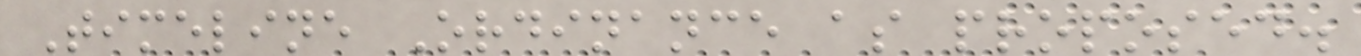Timeline Ordinance as proposed.
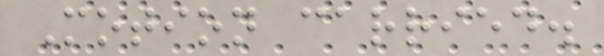Motion carried.
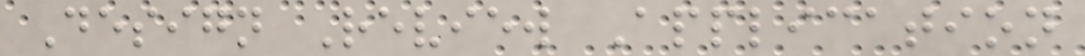Design Review Application
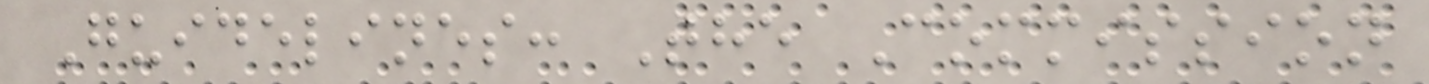Guidelines: The Commission
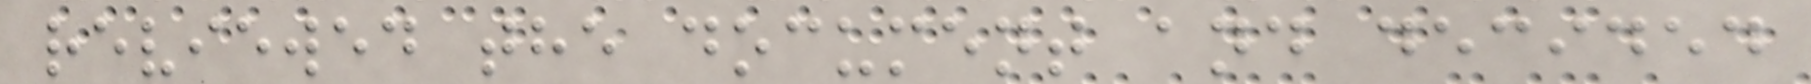reviewed the document and decided
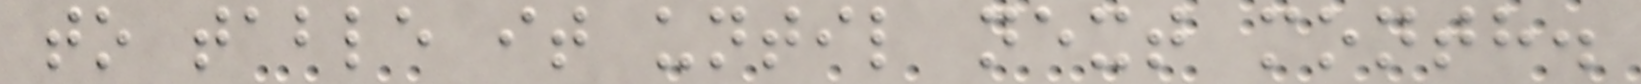to table it until next month.
